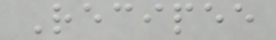Recipee
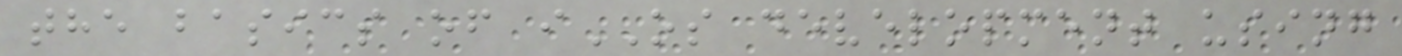the basics of iOS development using
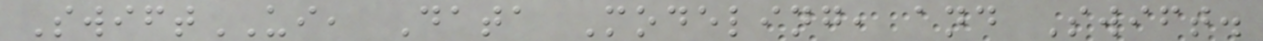SwiftUI, Data Modeling, and Swift.
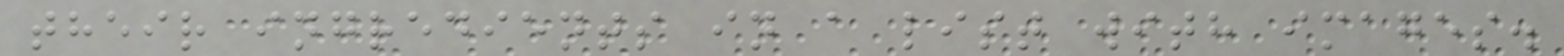their ingredients in a list with images.
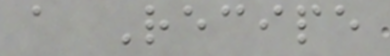a Recipe
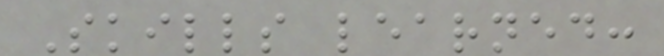Skills learned:
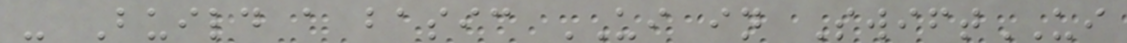- Build a basic UI in SwiftUI
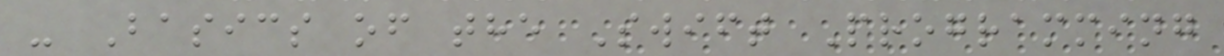- Basics of the Swift Programming
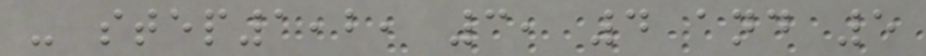- step1,2, 3, 4 and 5
